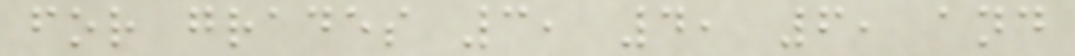for grades 3, 4, 6, and
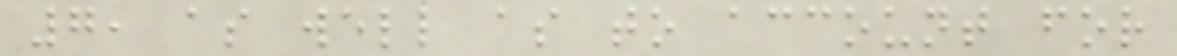7, as well as to account for
